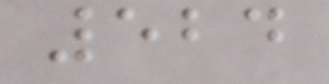524
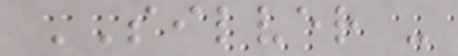SILVER -
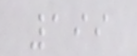199
